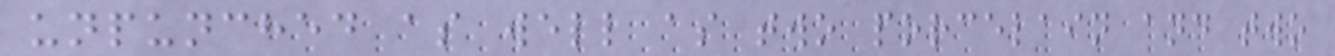unpunched as well as two porcelain and two
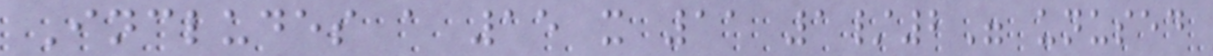Includes a 15 x 11 1/2" unused
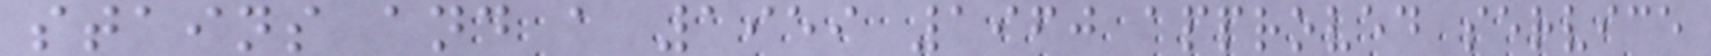stains and a 1959 1960 approved service
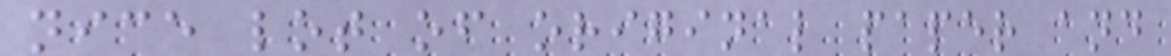nice lot of original paper and
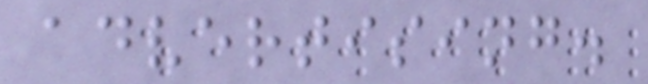advertising.
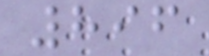896
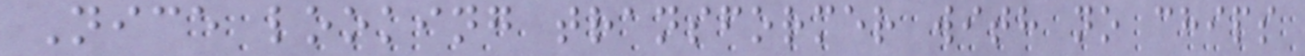Nice looking transformer with no chips
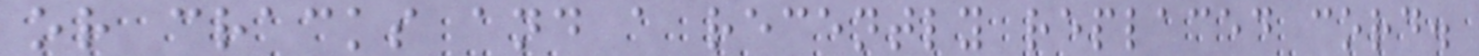or cracks and a recently replaced cord.
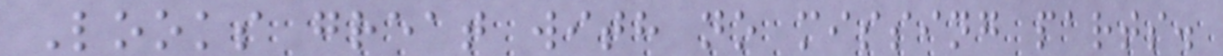Looks great with no missing parts.
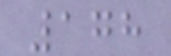178
